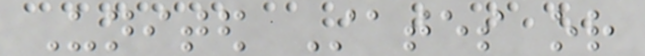United States or
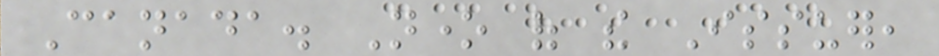Canada. None of the Issuer,
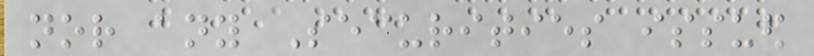nor any Securities issued
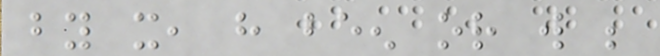by it, have been or will be
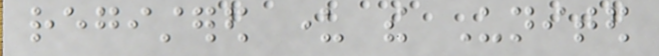registered under the United
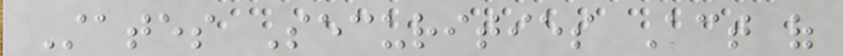States Securities Act of
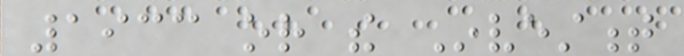1933 or the Investment
